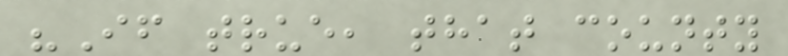"If true, that county
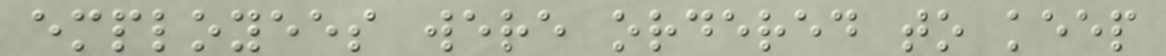employees were ordered to keep
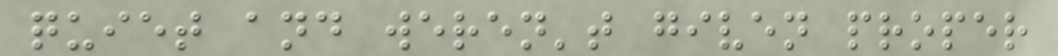quiet and weren't given proper
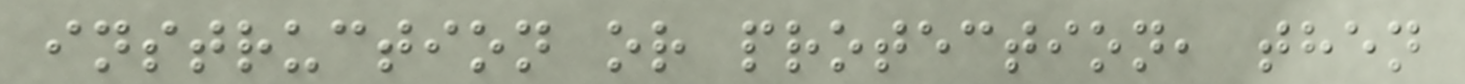instruction or protection, then
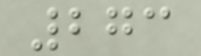273
